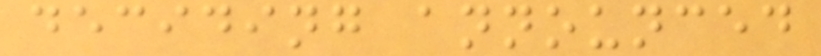deciding announced
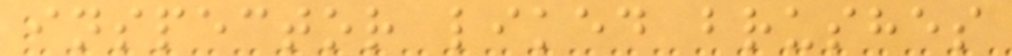inspector liked brushes
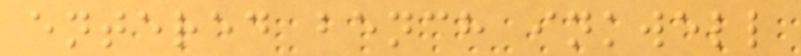entered bench inkwell
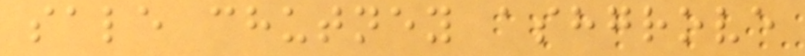sale chutney ashgrove
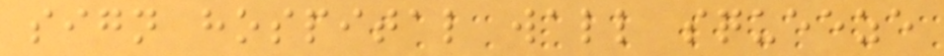sign hospital wall squeeze
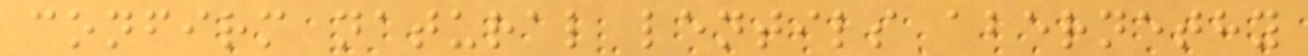confirm natural lentils abernethy
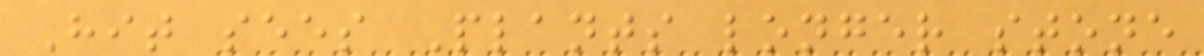Hit sees Plants longer stone
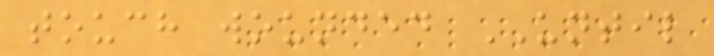touch wounded UNTIL
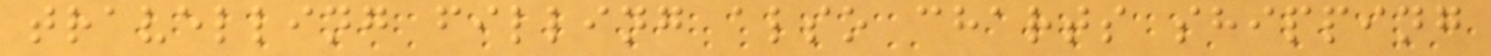travelling filling also charts shipping
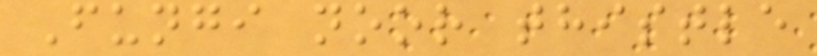Fungi noor thistle
